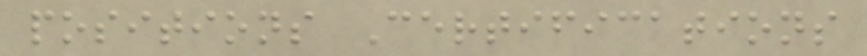positions Certifications
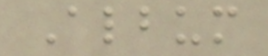Album
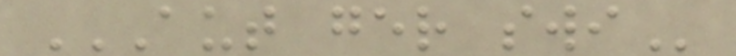AUT GER SWI
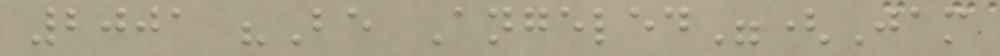2001 "Be Angeled"(Jam
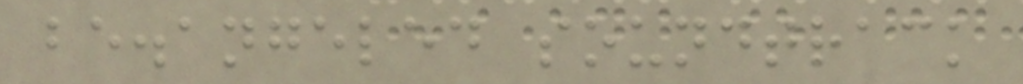be.angeled soundtrack
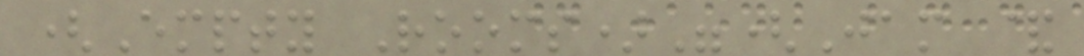(Empty Rooms)"(Jam &
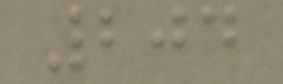204
